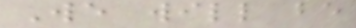We will be
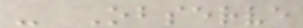- Observe
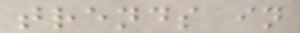trends in
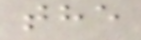the
